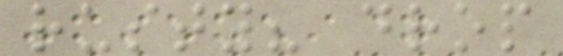rusty? drop
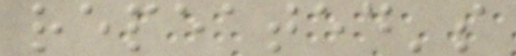repeated's
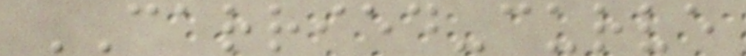CARRIED-curve
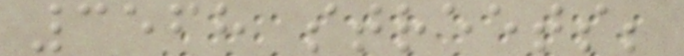3568 streets;
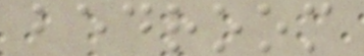bedroom
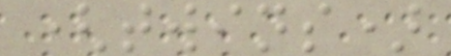(twins)
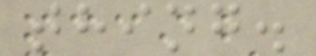thing.
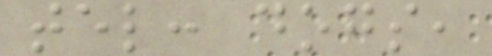tel: dogs,
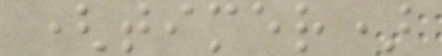(timer)
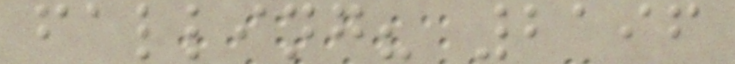falling? 2196
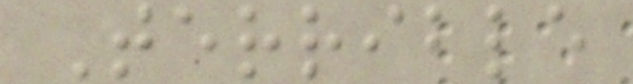Terrible
